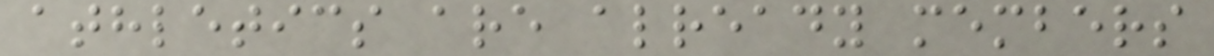athletics are already members
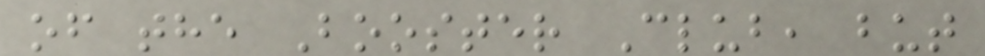of the Booster Club, but
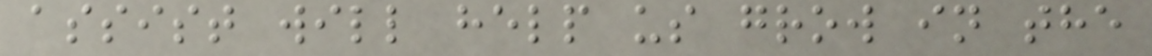assist will help us grow in the
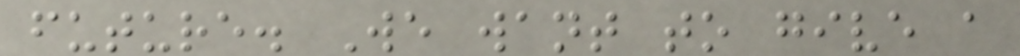future. We want to give a
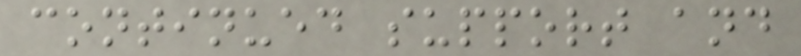continued support and
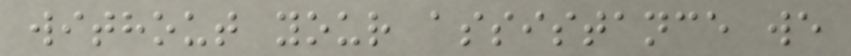without your assistance we
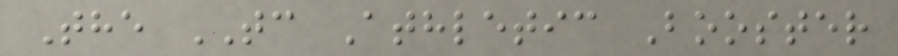The TC Athletic Booster
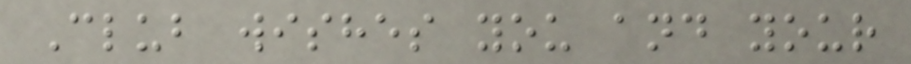Club wishes you and your
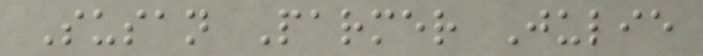Susan Parmer Julie
